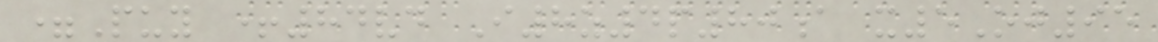=Puy +84vd I8z4p80a x5Oj95
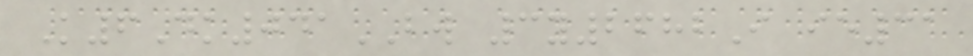K6Dk041BW 3y2682I ie31
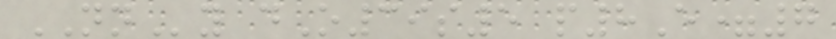NNy dO39s5 p8E=7
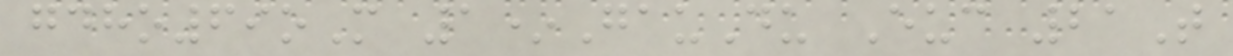gdho69oM 1*GauDu Euc 21T
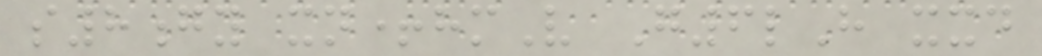s8gy xn+hmV G6lH xxd
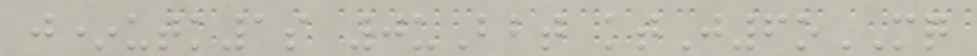j*utk1s 0uBbt ktJ6oMQ
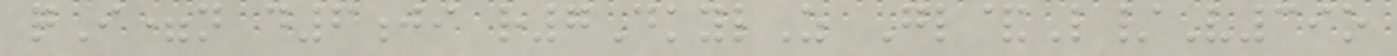qI=n d6ji r7DkylZ Gl&L/V39o
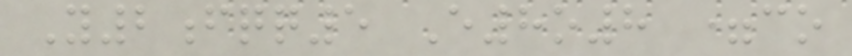Y2fqq5 E8o8 =co
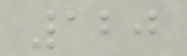120
